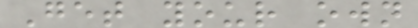Get your own
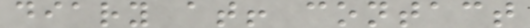diary at! contact
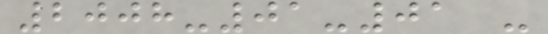2008-01-01 -
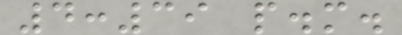4:39 p.m.
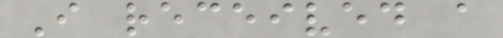I received a
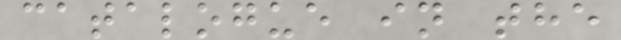catalogue in the
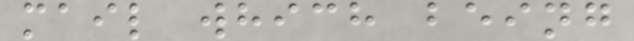mail which being
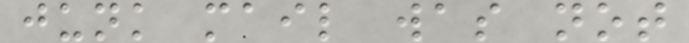junk mail was not
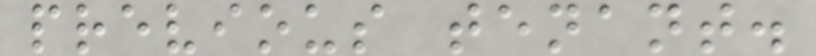previous tenant.
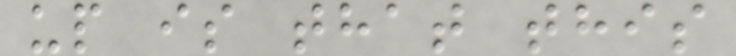up is that this
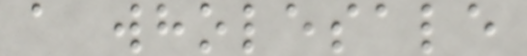a wholesale
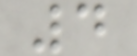4
